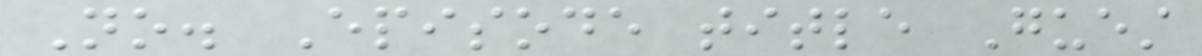No. Episode title Guest
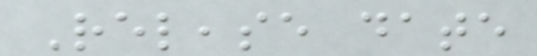Release date
